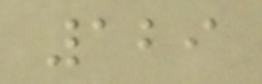129
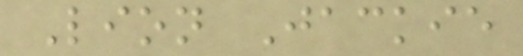Lion Jackie
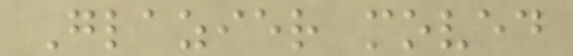Glazier moved
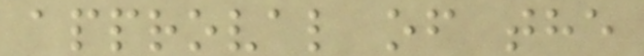approval of the
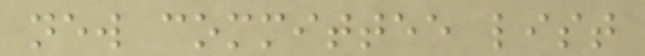new committee list
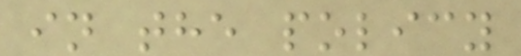in the policy
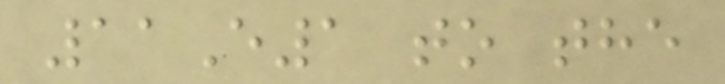11E1 to the
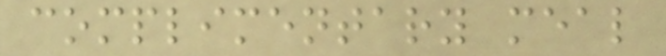complimentary meal
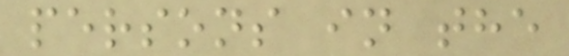persons in the
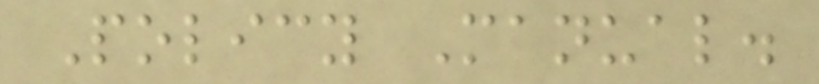Policy Manual.
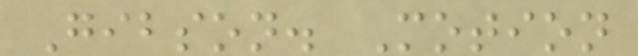Gibson. Motion
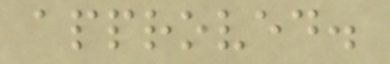approved.
